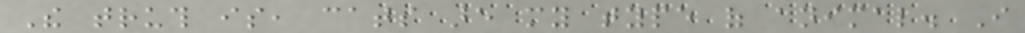The truth is, cats are my type of animal. I
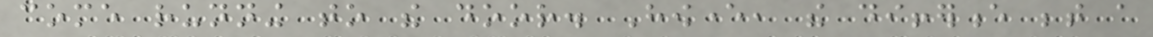come running to the door. However, the difference between a
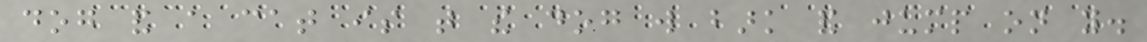dog and a cat is that the dog will bark and jump on you.
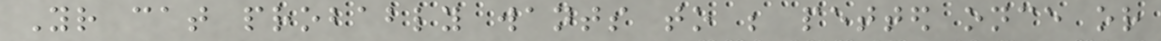Your cat probably wants to be petted once or
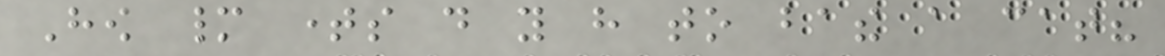How many times do you have to bathe a cat?
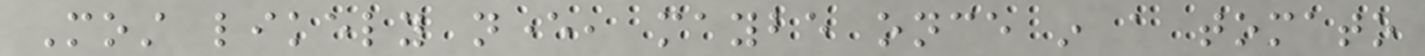Most likely never, maybe once in a tomato
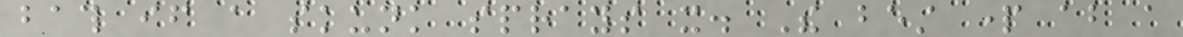bath if a skunk sprays it. The best part about a
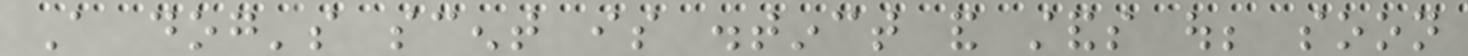A dog's scent is distinct and stands out; soon
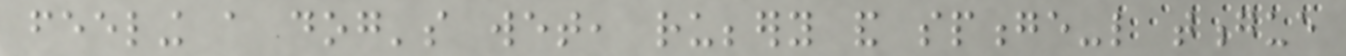feeling a dog's wet, rubbery and sponge-like tongue
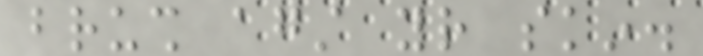brush against your skin.
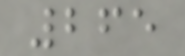265
